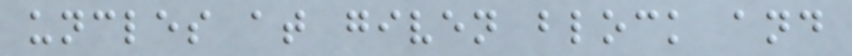uncles at given block and
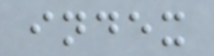index
